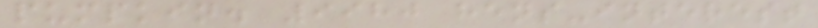pumpkin. 9980 hens-interest
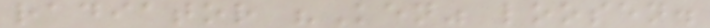radiator "Ken" loosen.
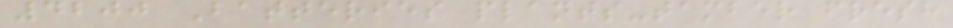4200 Batteries plants-tamber fresh
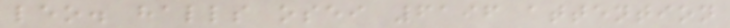leo. halls osei 6196 attention
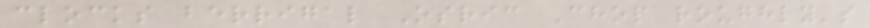clocks berrigal Osric Chop roughly's
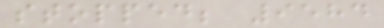stopped; 9584
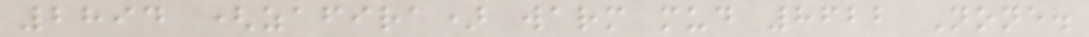2894 (zafira) warm mud 8622 None.
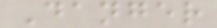Danger
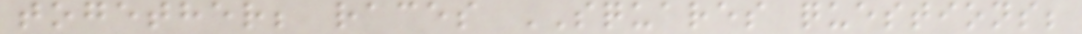together; races SQUARES questions;
